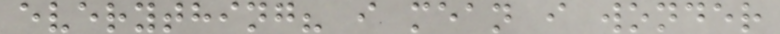everything? i mean i wonder
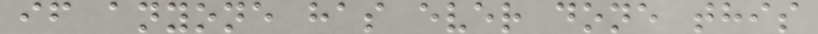if anyone has ever done this
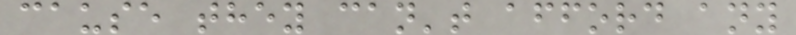cause they can't afford any
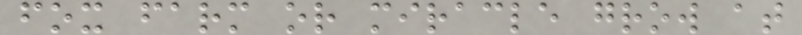fox farm or miracle grow at
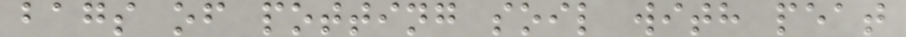bags of potting soil with peat
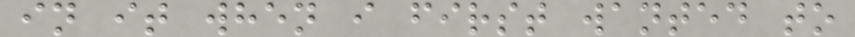in it when i first wanted to
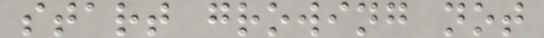start growing not
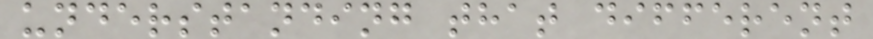understanding that different
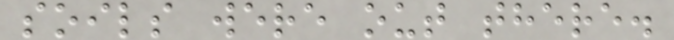soils were out there.
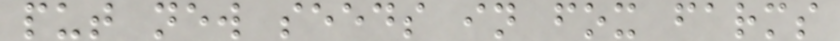put new seeds in fox farms
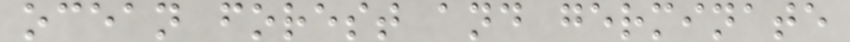ocean forest and germinate
